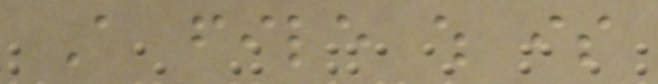A file which is
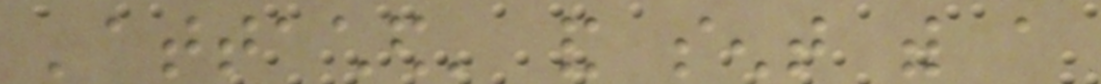'attached' and sent with a
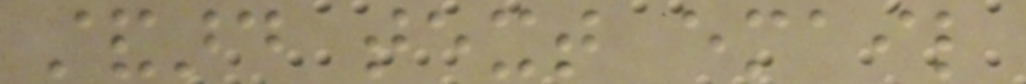standard text email
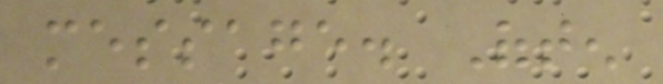message. Often
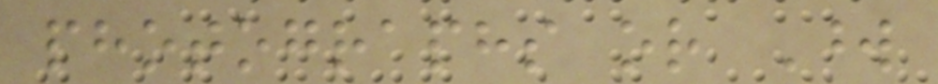photographs or Word
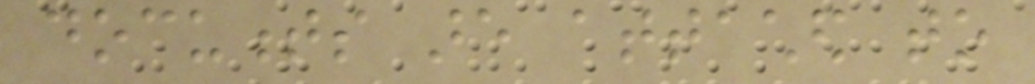documents are attached to
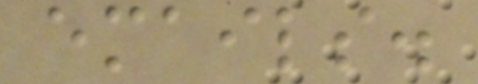emails.
